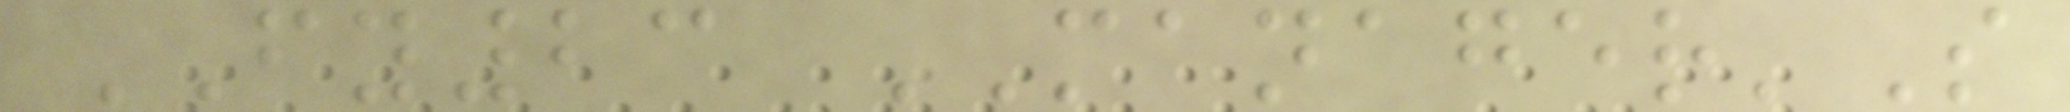FY23 MANAGER'S
